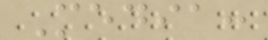Media:
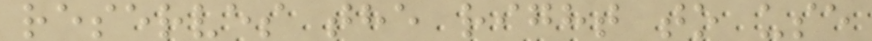reserves the right to use
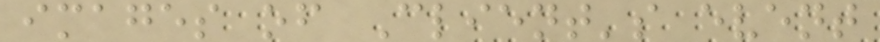images of Client's event
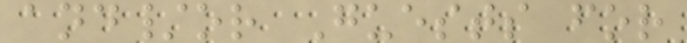and/or Guests for
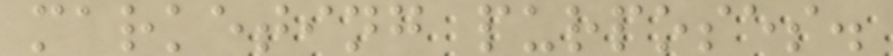marketing purposes.
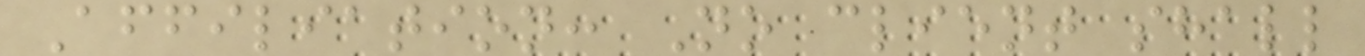Affiliation: No client shall
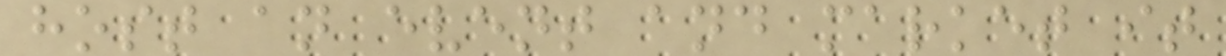host an event and market it
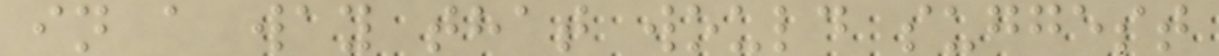in a way that would suggest
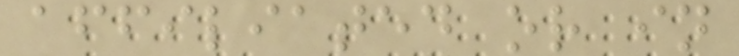affiliated or in
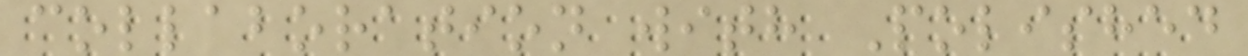collaboration with Polished
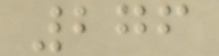276
